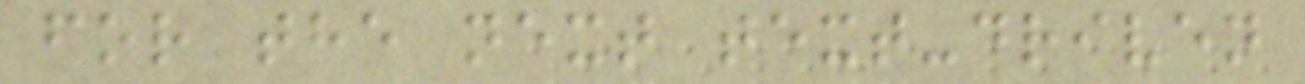for the next text-driven
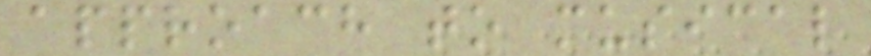approach to musical
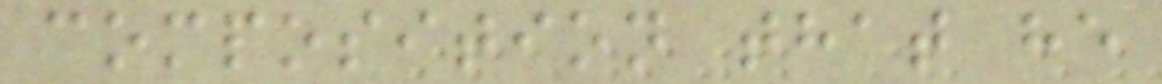composition that he
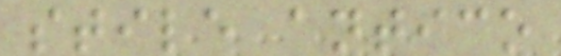stile antico
